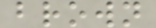brown
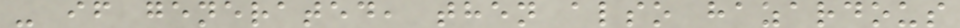- if generated, then also hazardous
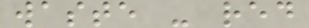waste - red
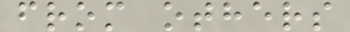from others
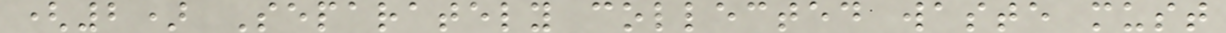(2) Separately collected waste must
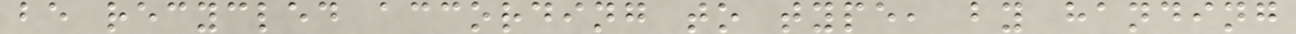be recycled according to type, by handing
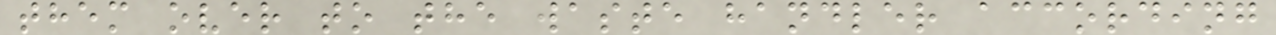them over to the waste handler according
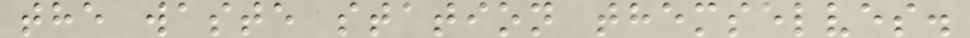the waste station themselves.
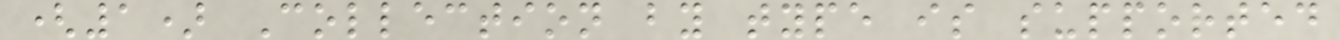(1) Collection by type is supported
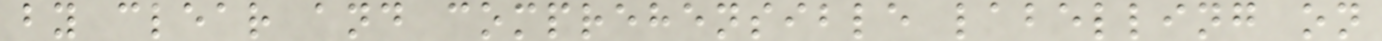by clear and comprehensible labelling on
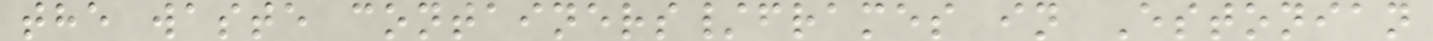the waste containers/frames in Estonian
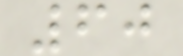60
